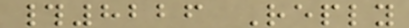#8226 Reply
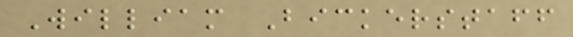William Bickerstaff
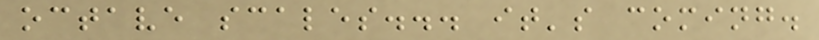octave scales... it's coming.
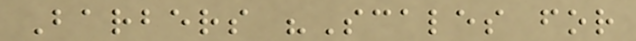Barbers "Scales for
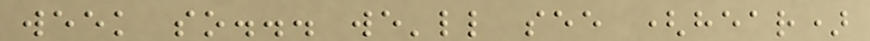week so... we'll see (hear)
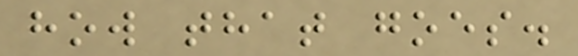how that goes.
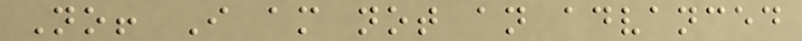No! I am not an advanced
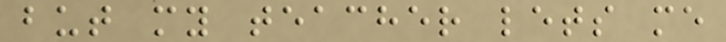but my teacher lets me
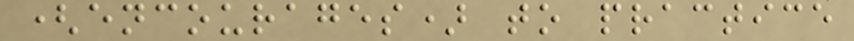(encourages) to practice
